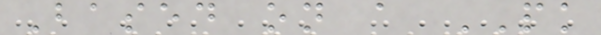Based on a PK
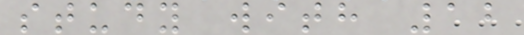study with 12
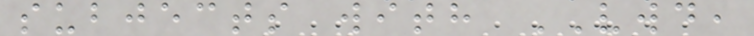subjects with VWD,
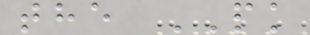the PK
